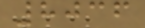8036
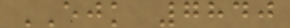EJK 7840
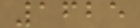1625
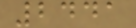2441
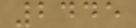2445
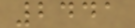2441
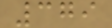379
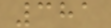381
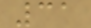31
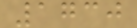1730
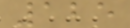125
